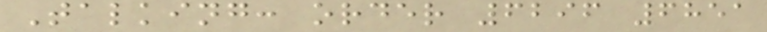Talking: order 6296 6851
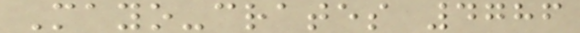Mayo-crates 4786
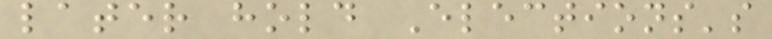later hold Elections's
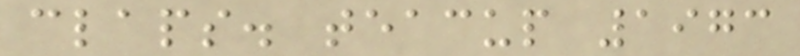claps. teacup 1973
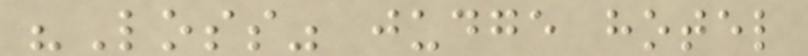"Loss" judge hotel
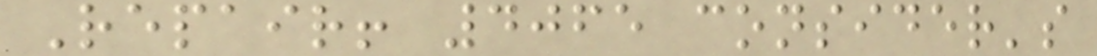Repair! 4065 consider's
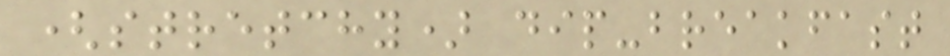(stretchy) dip-breakfast
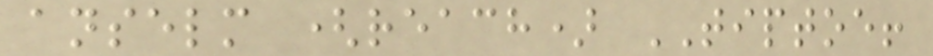anselm (reach) TIPTOE!
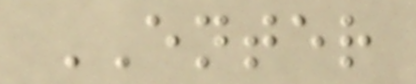ENTER
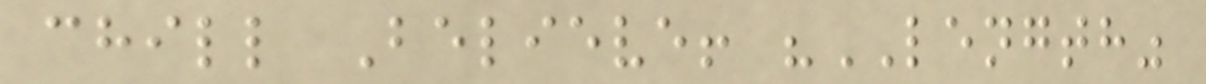chill Believe! "LENGTH"
